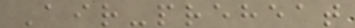Air-preheat
